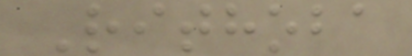Rithoba
